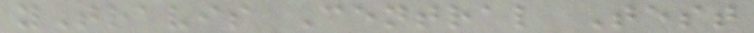yTravis Central Test
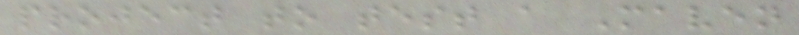project to test a Maven
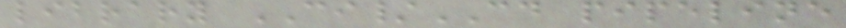library CI/CD pipeline
